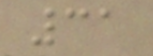31
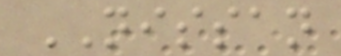NISSAN
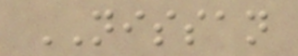NISSAN
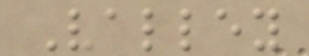Valley
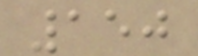150
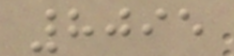8095
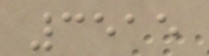3515
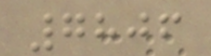7806
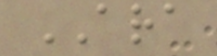ARA
